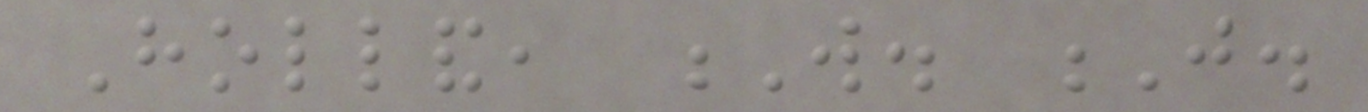Holland, W. J.
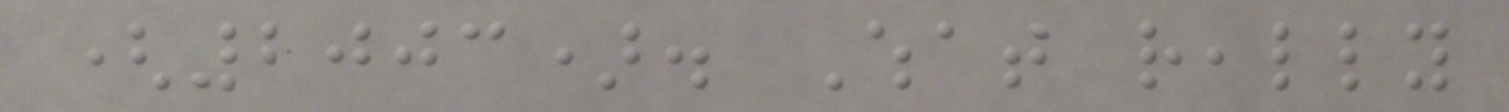(2003). What really
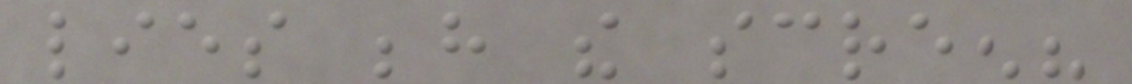lies behind the screen?
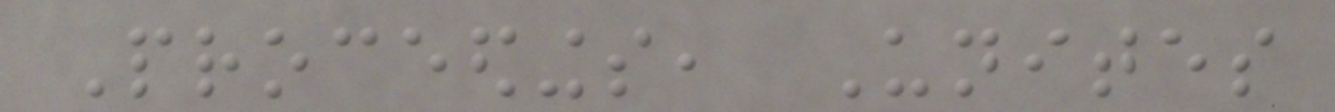Proceedings, Unites
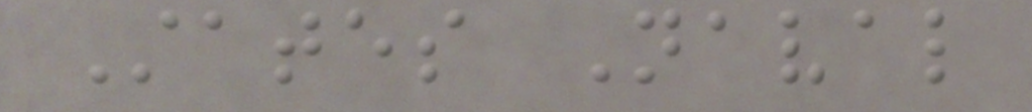States Naval
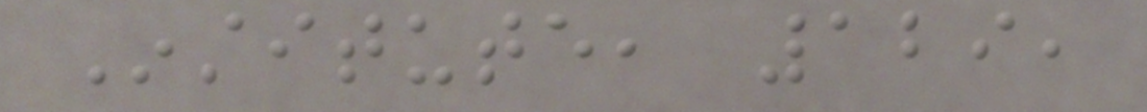Institute, 129,
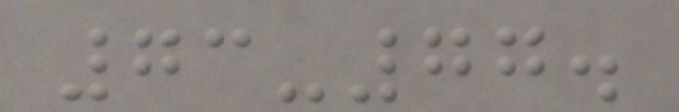73-77.
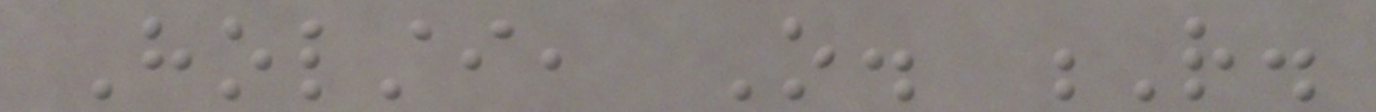Holsti, O. R.
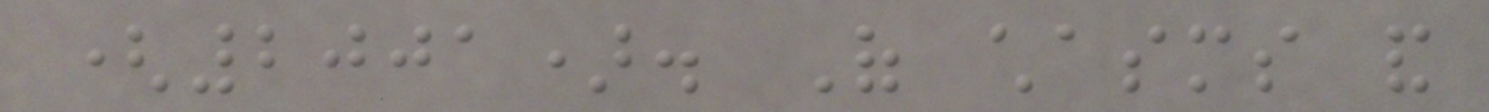(2001). Of chasms and
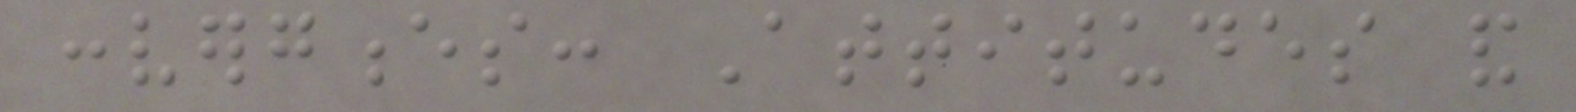convergences: Attitudes and
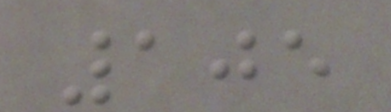105
